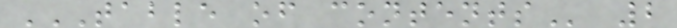TABLE OF CONTENTS 2
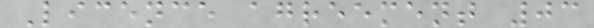Licence agreement 03
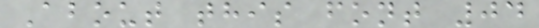About this font 04
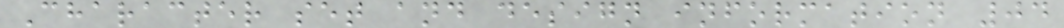Character set and design information 04
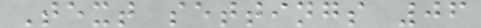Text settings 06
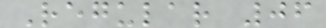Regular 06
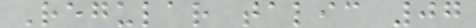Regular talic 07
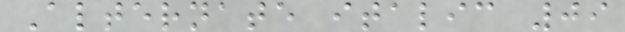Alternate italic 09
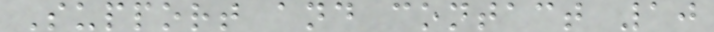Support and contact 10
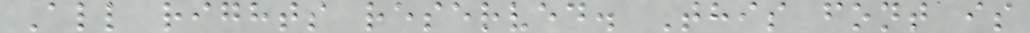All rights reserved. This font is
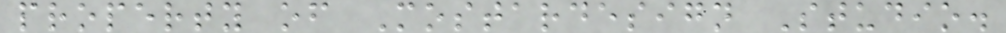property of Mostardesign Studio.
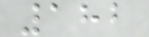182
